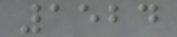1524
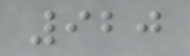920
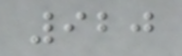920
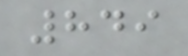849
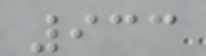933
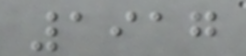1917
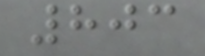803
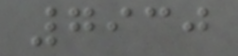7930
